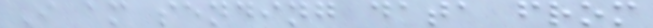I am sending data from
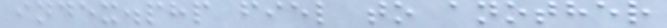index.php fiel to another
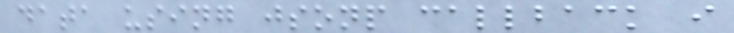data using jsonp callback i
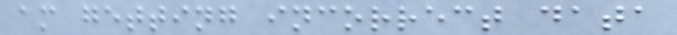am getting incorrect data
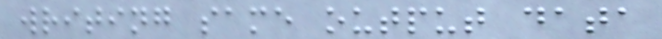writing same output data
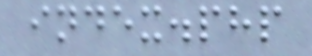index.php
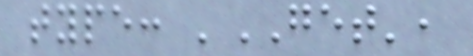type: 'GET',
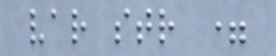var str =
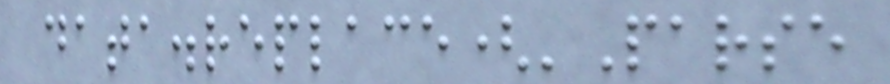data.replace('Parse
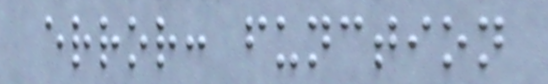error: function
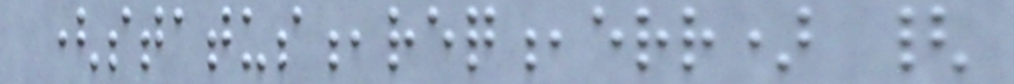(status,req,err) {
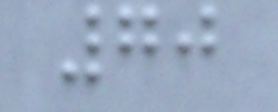70
